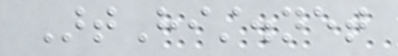ArtHist.net
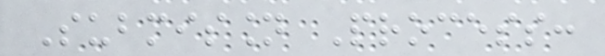Submission Process:
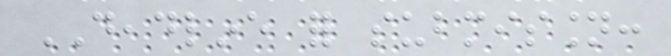DEADLINE for submission:
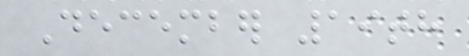December 19th
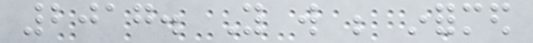2017. You will be informed
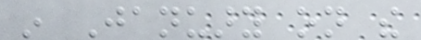in January on the
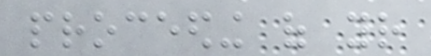proceeding of your
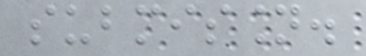submission.
